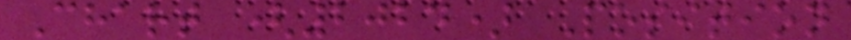Chart (2024) Position
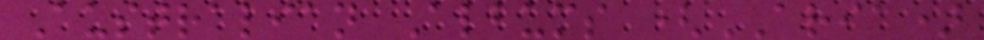Australian Albums (ARIA)
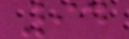94
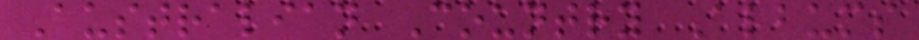Australian Country Albums
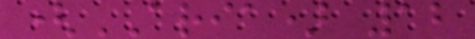(ARIA) 12
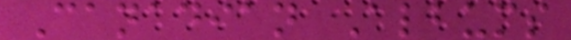Canadian Albums
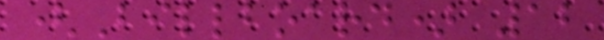(Billboard) 12
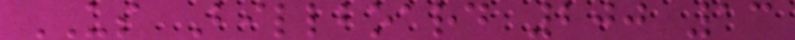US Billboard 200 13
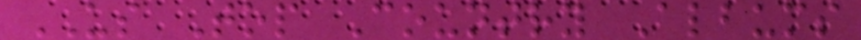US Top Country Albums
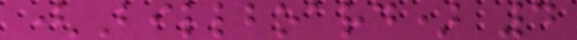(Billboard) 4
